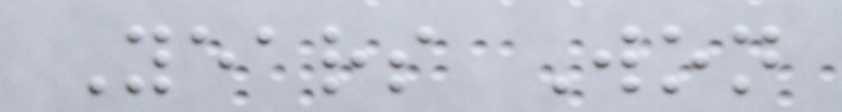Years Won
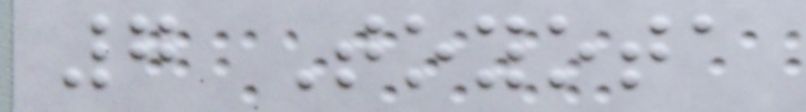7 Toyota
